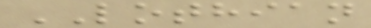LOTHIAN
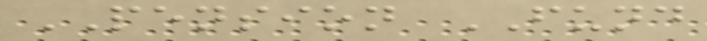PENSION FUND
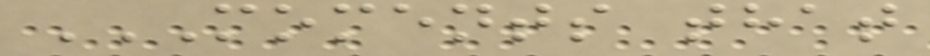MOMENTS THAT
